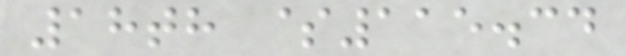18th $115.34
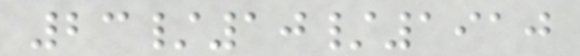23/10/1910
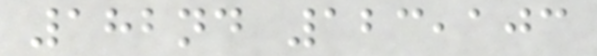182nd 123,103
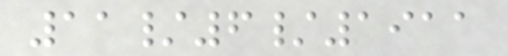11/6/1911
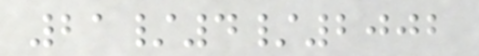21/4/2002
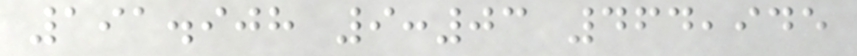191.908 9:03 464,945
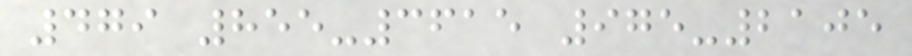479 855-3615 975-2105
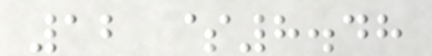12 $8.48
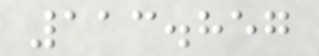113.857
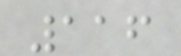116
